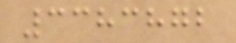3383872
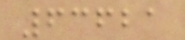63621
